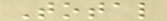Total
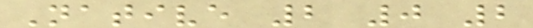Native 2 0 2
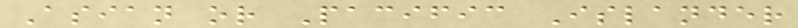Asian or Pacific Islander
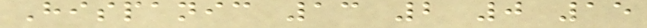Hispanic 13 2 0 15
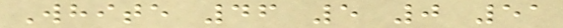White 46 5 0 51
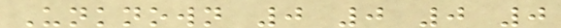Unknown 0 0 0 0
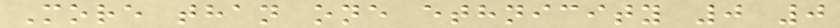More than one ethnicity 0 0
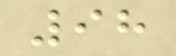98
